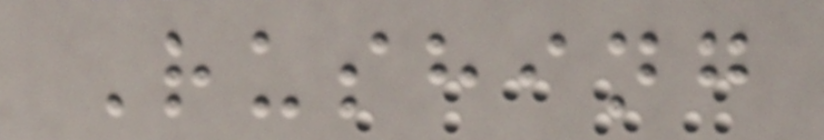Rushing
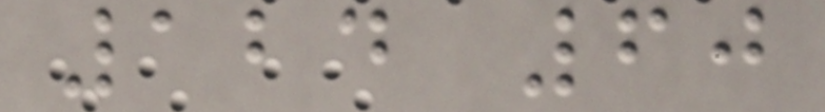124 60
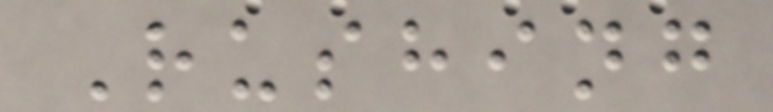Rushing
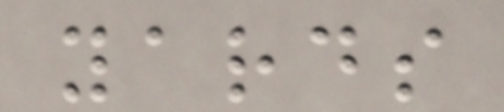yards
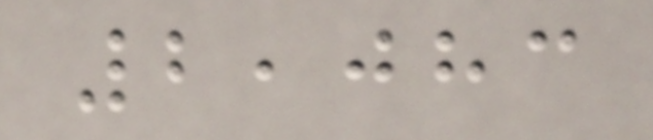2,083
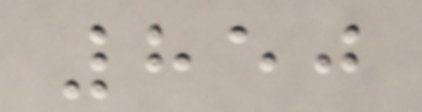850
